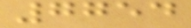7754
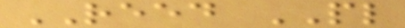REED PL
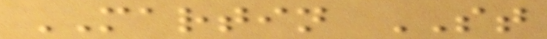MARTIN ST
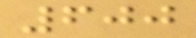600
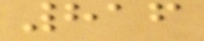816
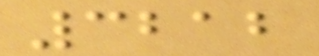3212
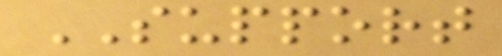SUPPORT
